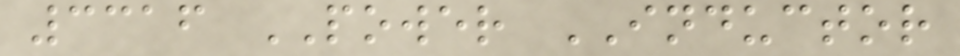3316 POWER INDUCTOR
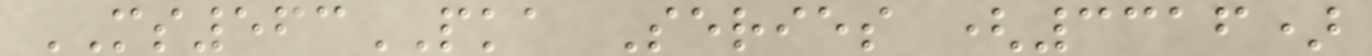MS563PKA Series (3316)
